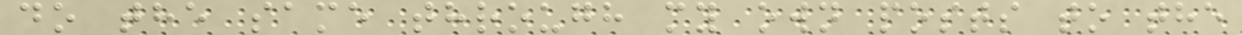do the same through my own posts to the
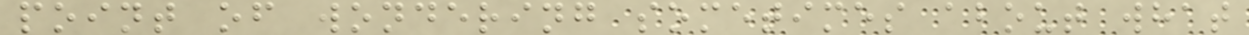point of wondering sometimes about what
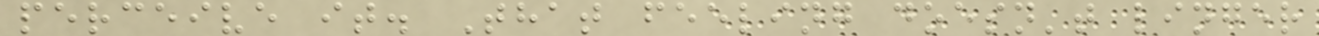perceive it. That feeling doesn't linger
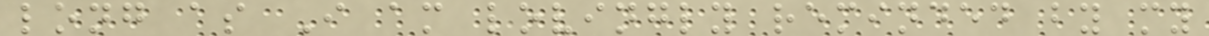long as I am lovingly reminded by my
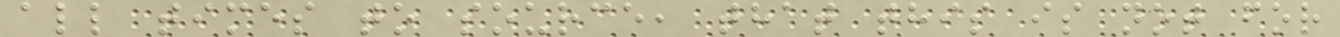all times to source, that this is not for
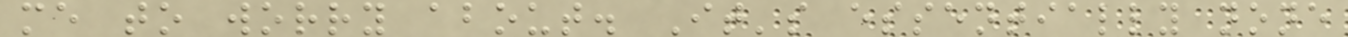me to worry about. It's essentially none
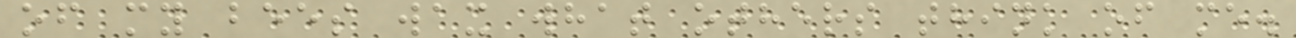of my bees wax what others think of me.
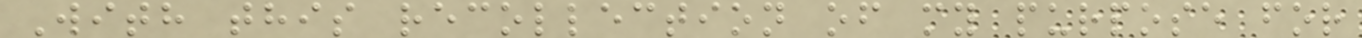With this recollection of my purpose for
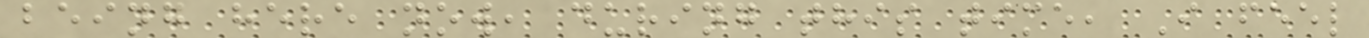being here now, during this time, I feel
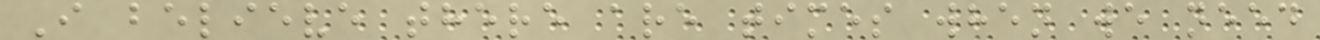I believe there are times when we need
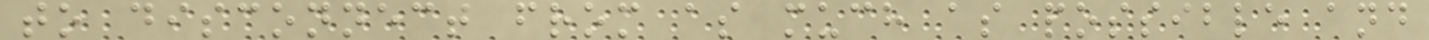to disconnect from as much as possible and
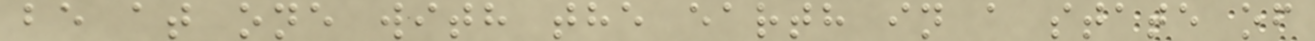be at one with the earth in a state of
